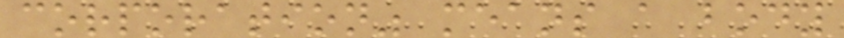corporation" means a body
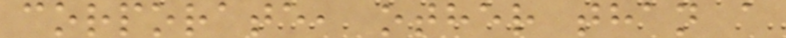corporate, other than a
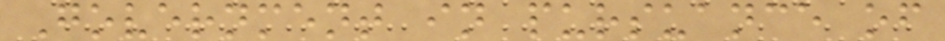Government in pursuance of
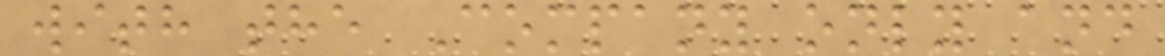with the Company only and
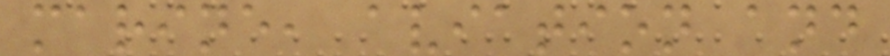marine, aviation and
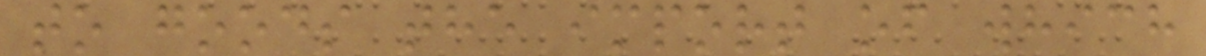to goods the import of which
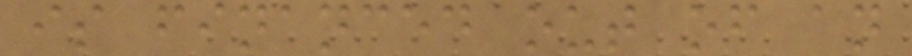is financed out of an
